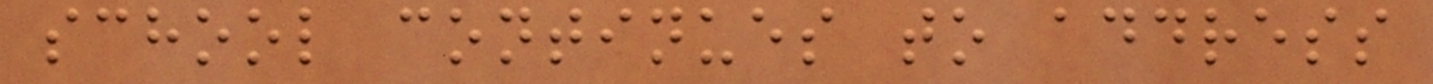school continues to address
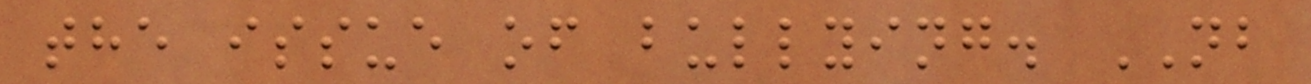the issue of bullying. NB
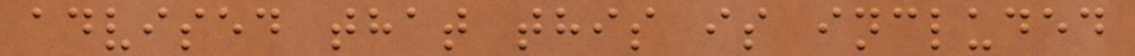advised that this is included
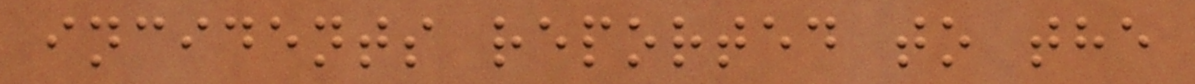incidents reported to the
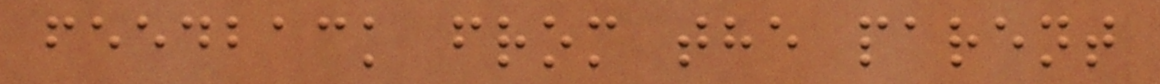feedback from the parent
